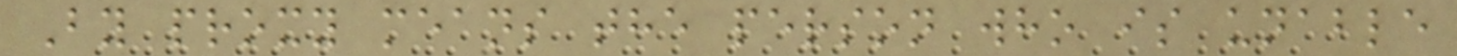By proxy means the person who is unable
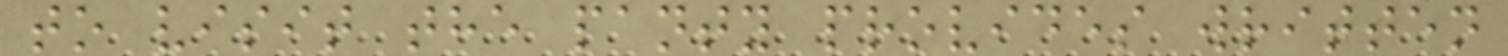to visit the panty provides written
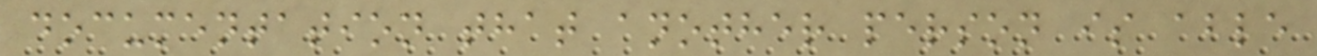documentation that another person is able
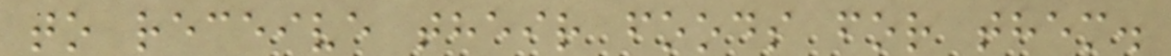to receive their foods for them.
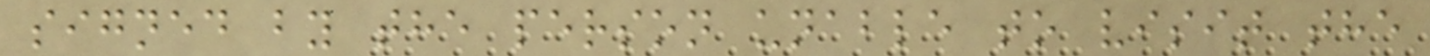signed by the person unable to visit the
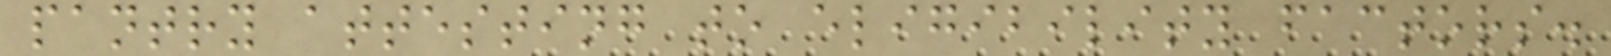pantry attesting to eligibility factors.
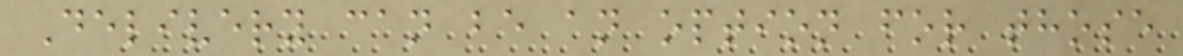Delivery can be an option for those
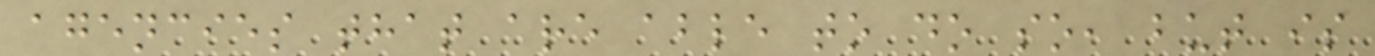agencies that are able to do so, but is
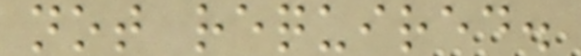not required.
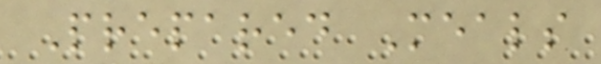Prepared Meals
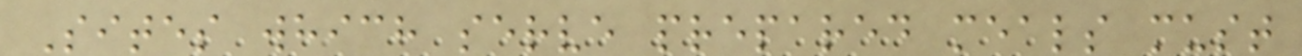Sites which serve prepared meals must
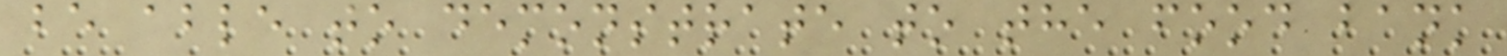be able to demonstrate to the food bank
